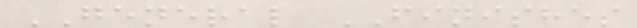GENERAL FINISHES
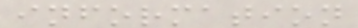information
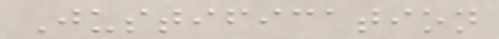Justification
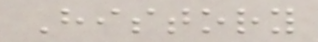History
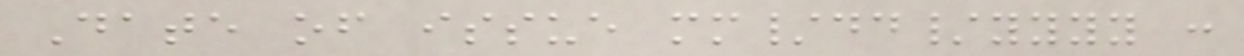Date of issue mm/dd/yyyy :
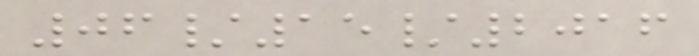06/15/2016
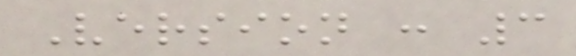Version : 3
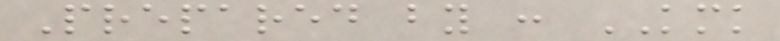Prepared by : KMK
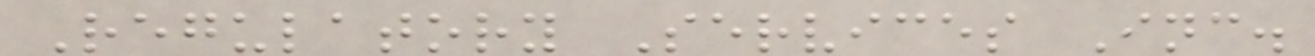Regulatory Services Inc.
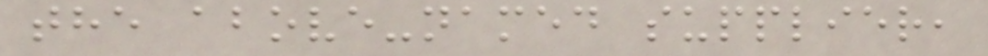the above-named supplier,
